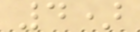4)
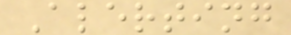Alerting
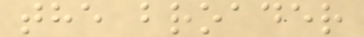the broader
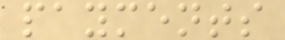payments
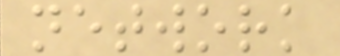network
